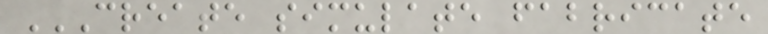CREATE SIMULATE FABRICATE
